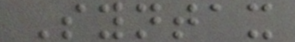Syntax
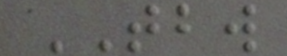TBW
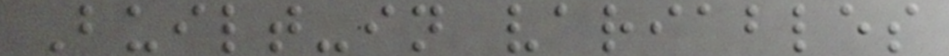Built-in variables
